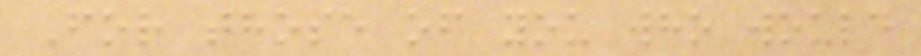For those of you who would
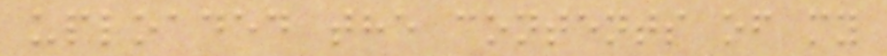uploaded the contents of my
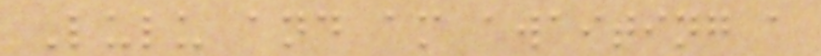Lulu and am awaiting a
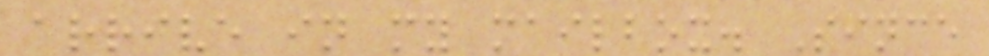arrive in my mailbox. Since
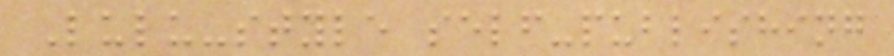Lulu-style self-publishing
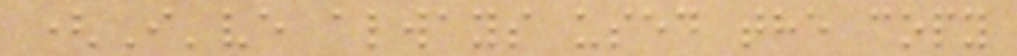(I've always used the copy
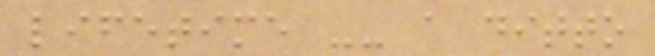lifetime -- a ditto
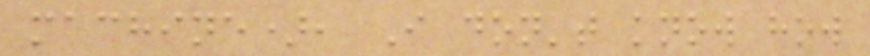machine), I don't know how
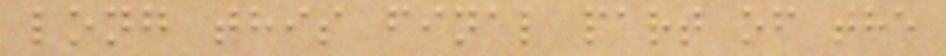long this final part of the
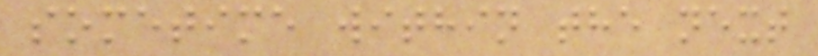sometime within the next
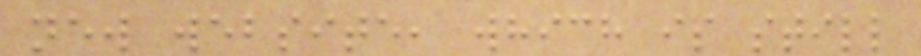new website, which is still
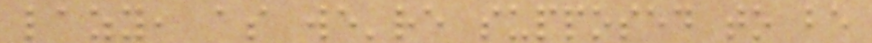lazy, as we're supposed to be
